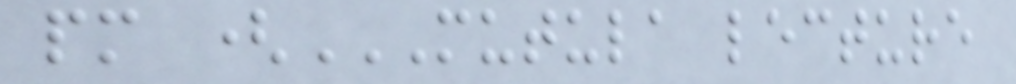pm (MUTULA LECTURE
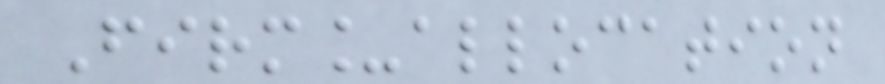Firm_allocation
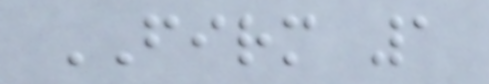FIRM 1
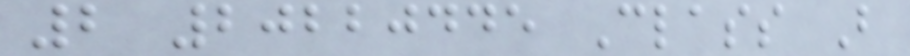2 20220445 Class B
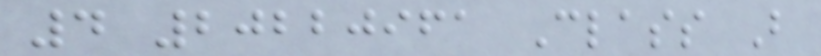4 20220961 Class B
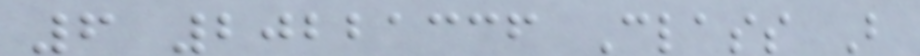6 20221336 Class B
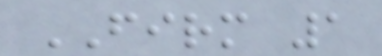FIRM 1
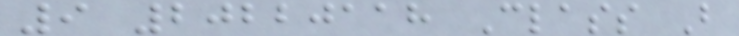9 20220118 Class B
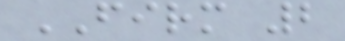FIRM 2
